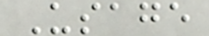Usage
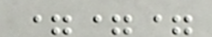===
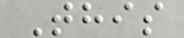This
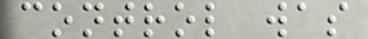control was
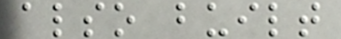also built
